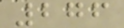276
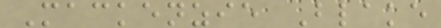Mackenzie Blake
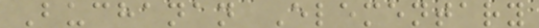Buchanan Elementary
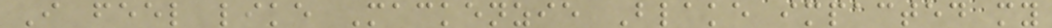I feel like Mackenzie Blake impacted my
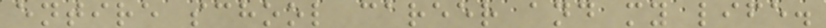entire school career and my life.
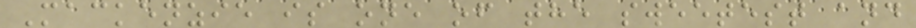Mackenzie is one of the sweetest and
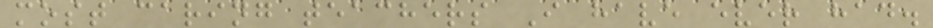most caring teachers I have ever had.
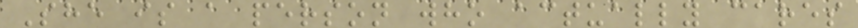She is a person who actually cares
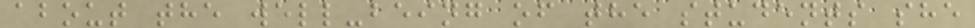about the well-being of the students she
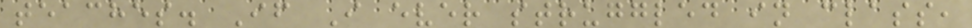teaches. If I ever struggled in class,
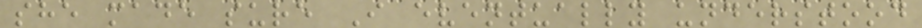she made sure I eventually understood
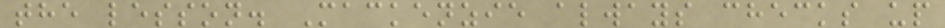the lesson. Mackenzie always checks up
